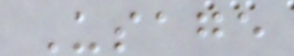Usage
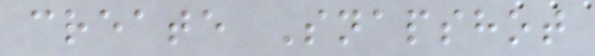create Snapshot
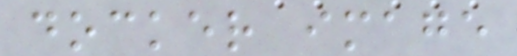docker image
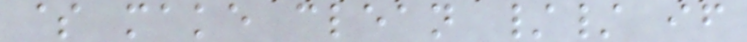$ make clean // if
